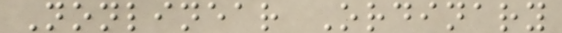Nonlinear Ordinary
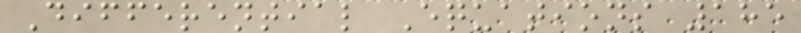Differential Equations 185
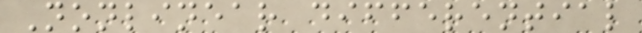Nonlinear differential
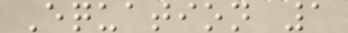Equation 1
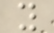y
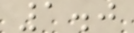1.0
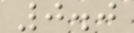0.0
